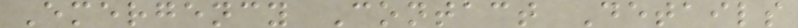Emergency Contact Details
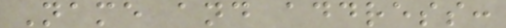Name and address:
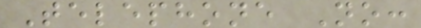Telephone No:
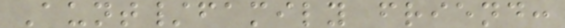Aunt/family friend:
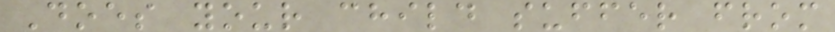Does your child suffer from
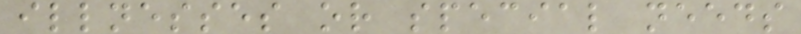illnesses or special needs
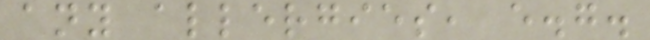any allergies, e.g.
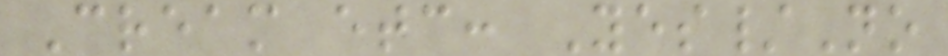Cream etc: Yes/No
